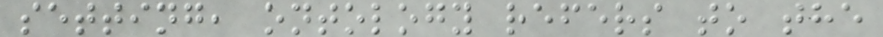setting, ontology refers to the
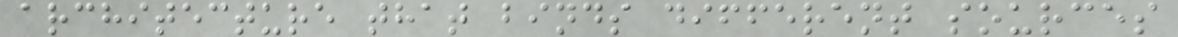architecture that binds different sources
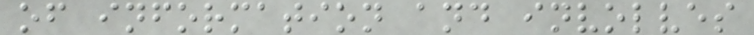of information and involves
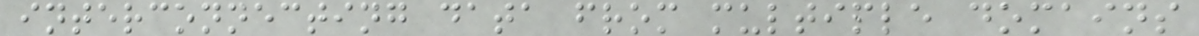interconnecting data from multiple domains
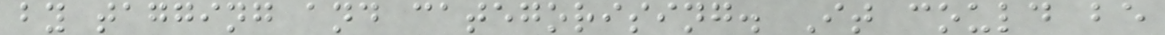by tagging and categorising. It could be
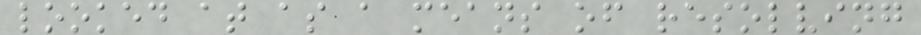looked at as a means of resolving
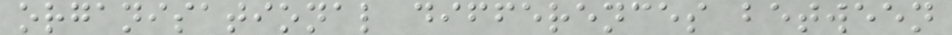organisational differences between
